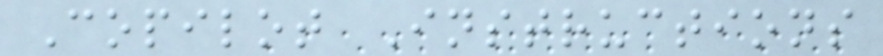Copilot Instructions
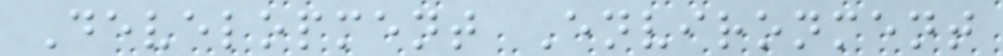Development Environment
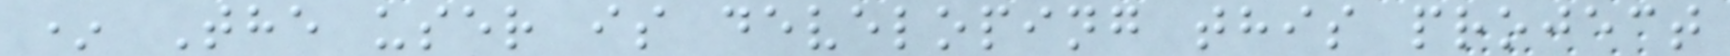* The user is developing this project
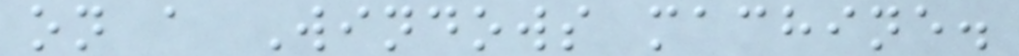on a Windows machine.
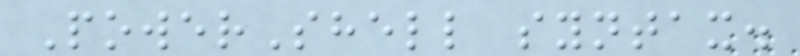PowerShell syntax.
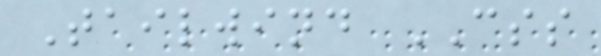Tailwind CSS
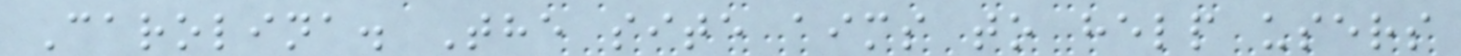Carolina. The site aims to help users
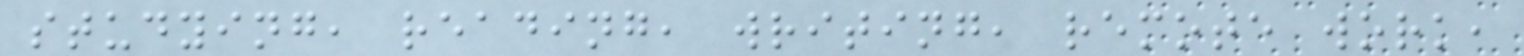studying, reading, writing, remote work,
